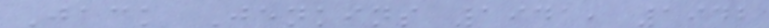Jack Jenkins 1941, 1942
